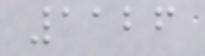1126
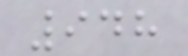948
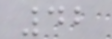42
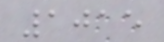1015
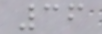36
